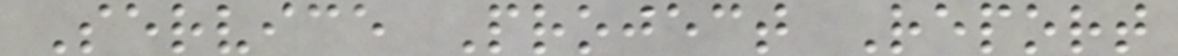Service Project Report
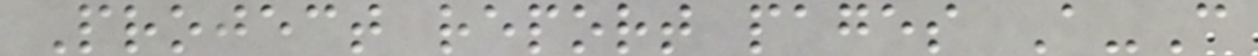Project report pages A-C
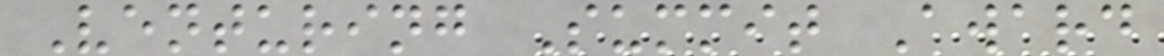Venturing Summit Award
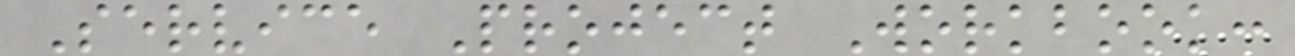Service Project Workbook:
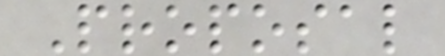Proposal
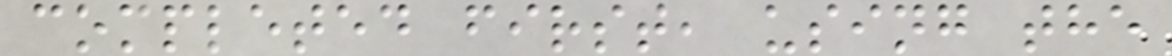completed first, using the
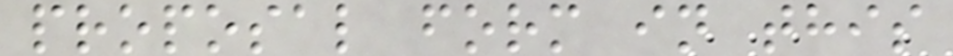proposal form in this
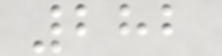282
